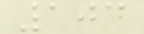103
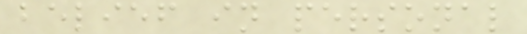belief in personal
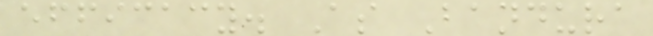efficacy. As Bandura
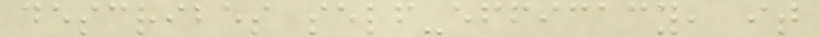describes self-efficacy, it
